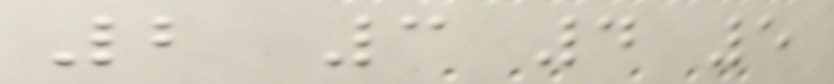2 3 4 5
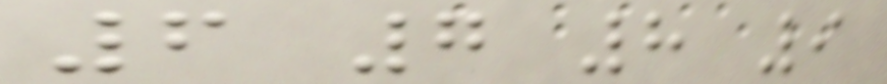6 7 8 9
